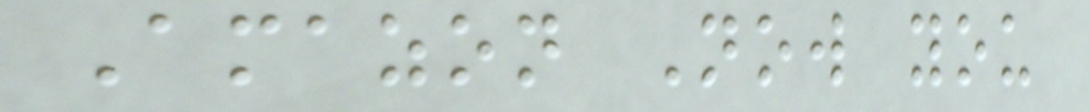Amazon Now you
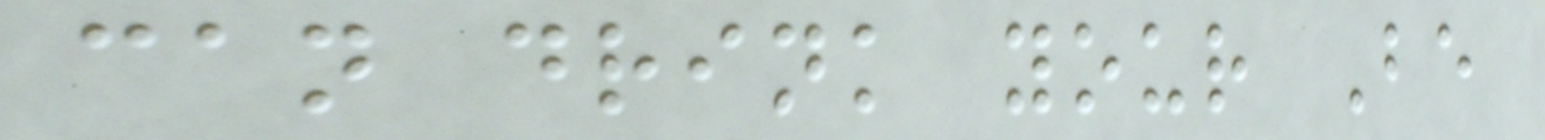can drink your Be
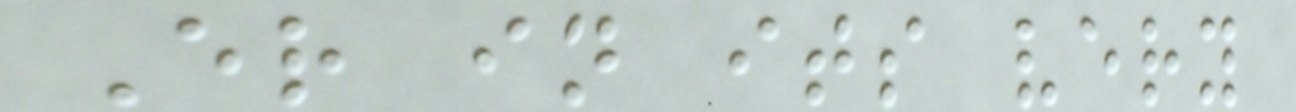Er in its very
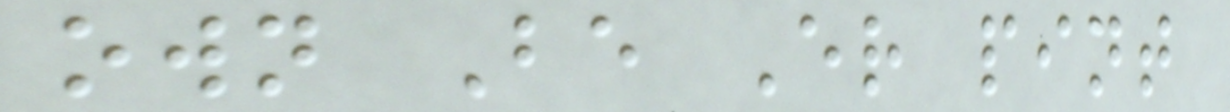own Be Er pint
